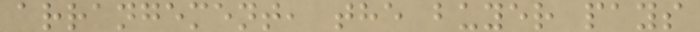arrangement, the buyer pays
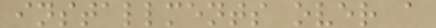installments over a
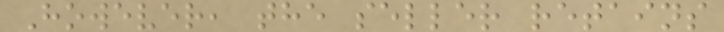However, the seller retains
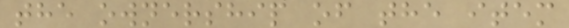the ownership of the item
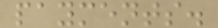payments.
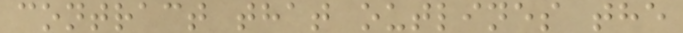contract that outlines the
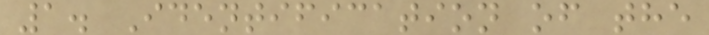1. Identification of the
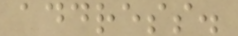address.
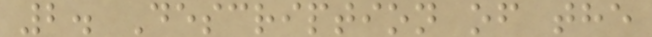2. Description of the
